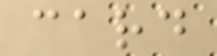card
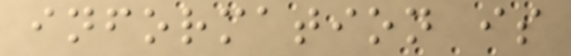information is
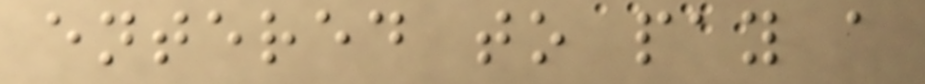entered to pay a
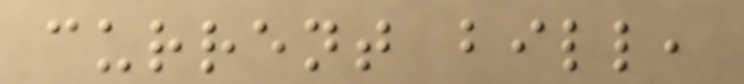current bill,
